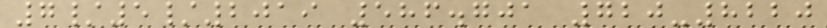7/5/2019 586.701 720-8220
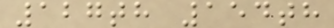127th 154th
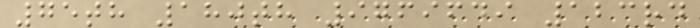75th 180th 9769649 123rd
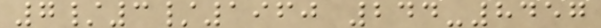7/3/1960 244-8457
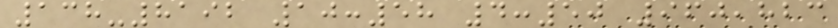138-8192 10:58 4:50 960,823
